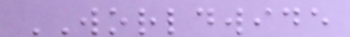WORLDWIDE
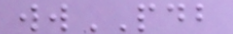wwPDB
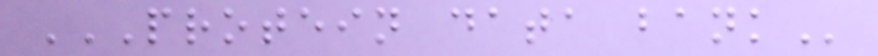PROTEIN DATA BANK
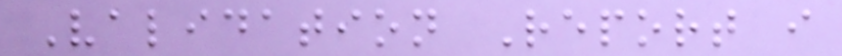Validation Report i
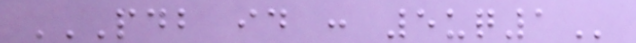PDB ID : 5UQ1
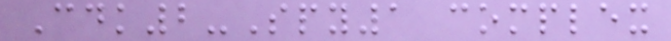Cdk2-Spy1 complex
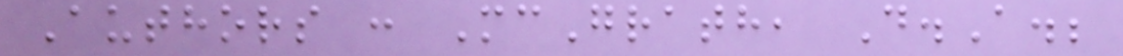Authors : McGrath, D.A.;
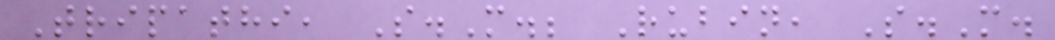Tripathi, S.M.; Rubin, S.M.
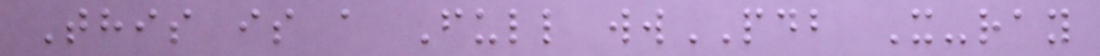This is a Full wwPDB X-ray
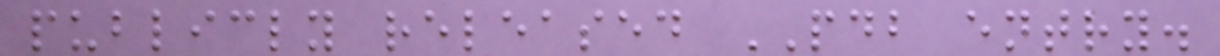publicly released PDB entry.
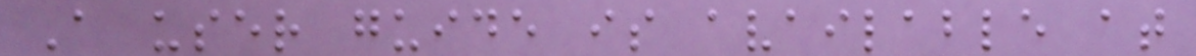A user guide is available at
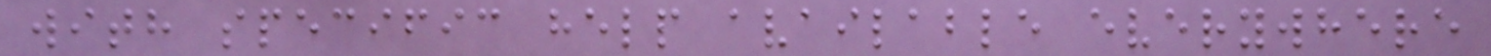with specific help available everywhere
